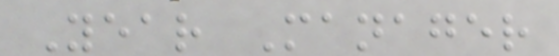Year Manager
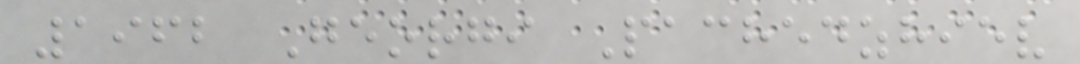1962 Georgi Pachedzhiev
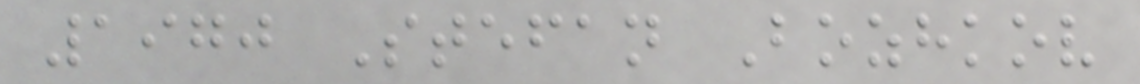1970 Stefan Bozhkov
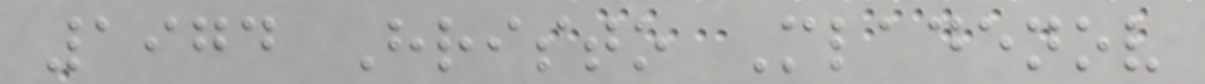1974 Hristo Mladenov
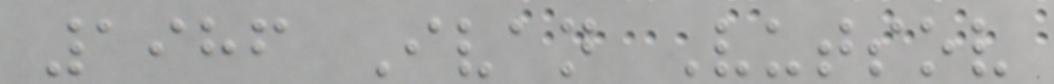1986 Ivan Vutsov
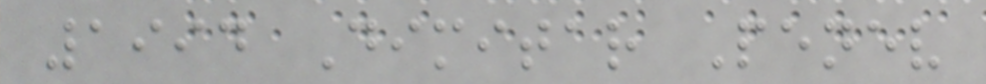1994 Dimitar Penev
